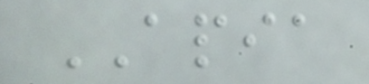APIA
